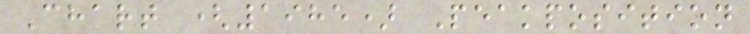Chart (1985) Peakposition
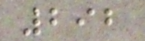292
